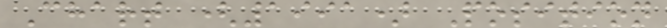Chart (1991) Position
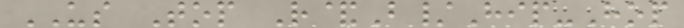US Top R&B/Hip-Hop
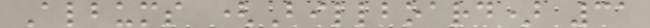Albums (Billboard) 31
